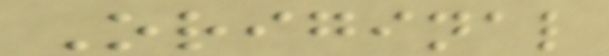Original
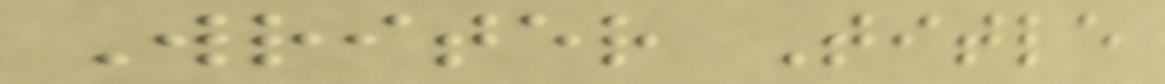Writer Title
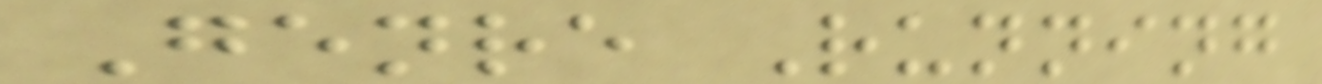Genre Running
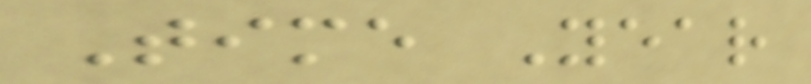Time Year
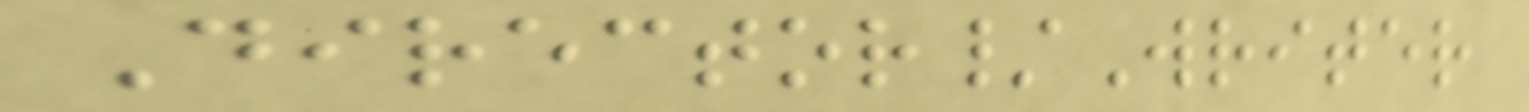Director/Writer
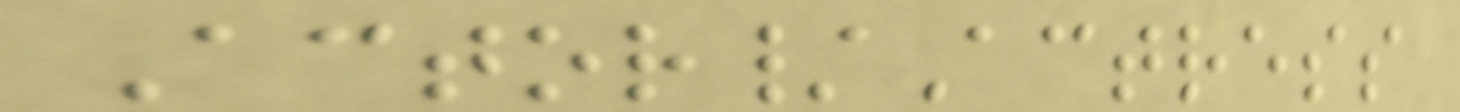Actor/Actress
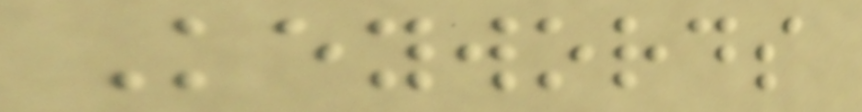Keywords
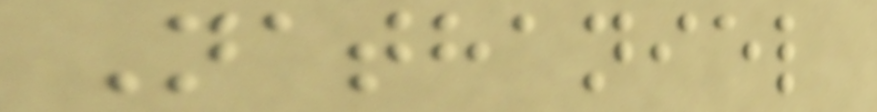Nathaniel
